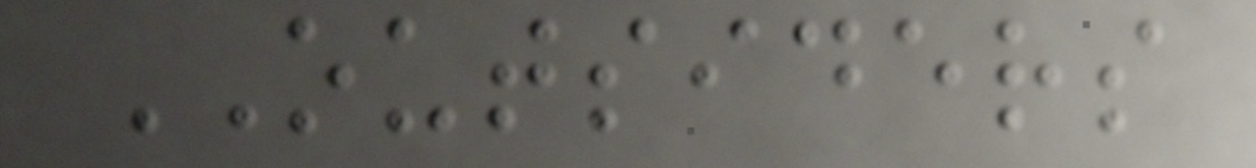OUTSIDERS
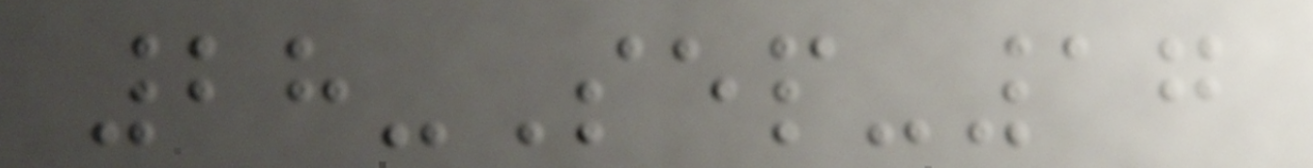28-Sep-17
